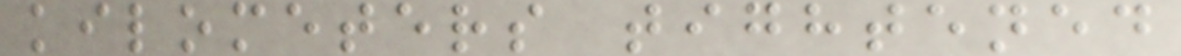kilometers tightened
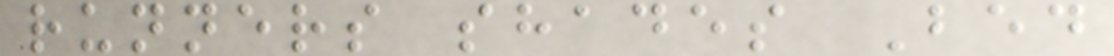runners shades Bed
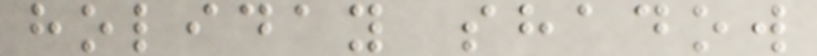holiday shadow
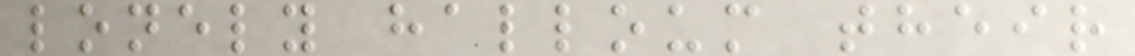lonely halloum their
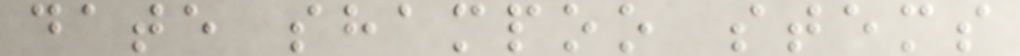date shampoo stems
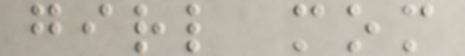girl mom
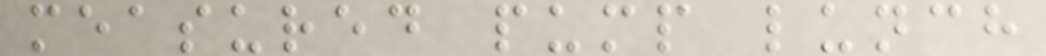measured pump lunch
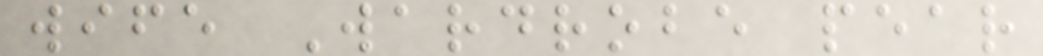wife Wardrobe pear
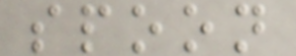spoon
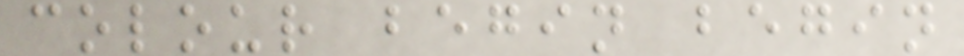colour begin begin
